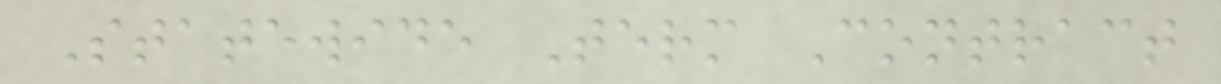Statewide Term Contract
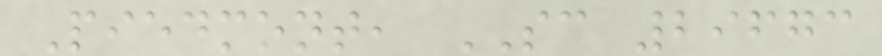Piedmont, SC 29673
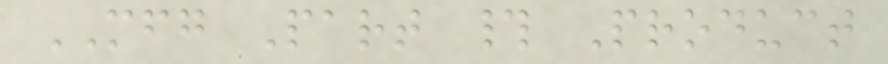MFG Part # Product
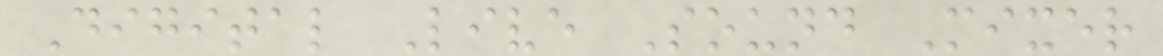Digital Live Sound Mixer
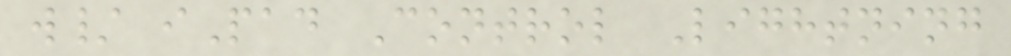w/ iPad Control Lightning
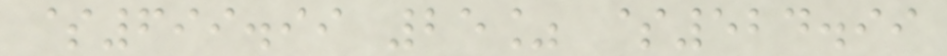$699.99 25% $524.99
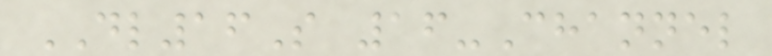DL16S 16-Channel
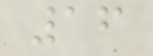16
